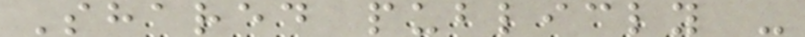Shared publicly -
